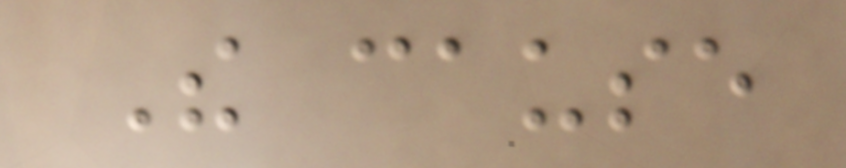The cause
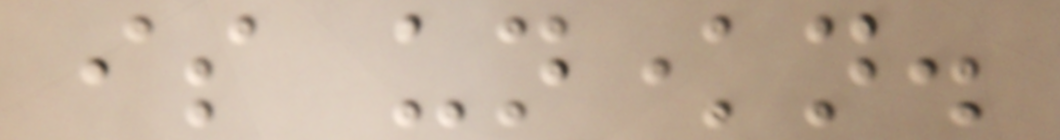is unknown.
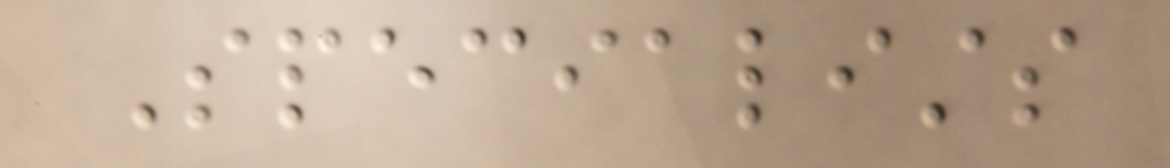Specialists
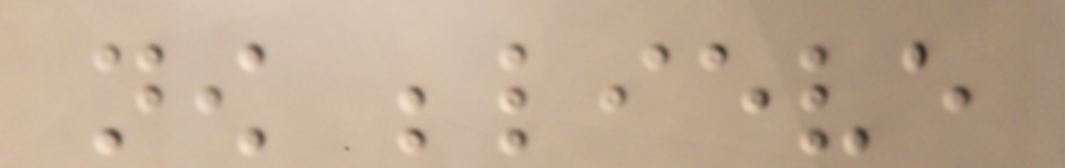now believe
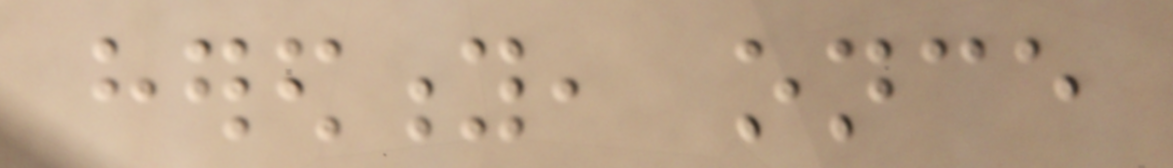heredity, once
